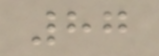87
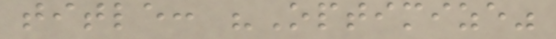title: "Optimize"
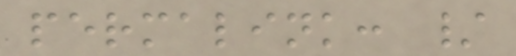permalink: /
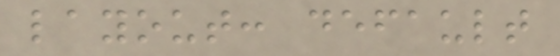layout: default
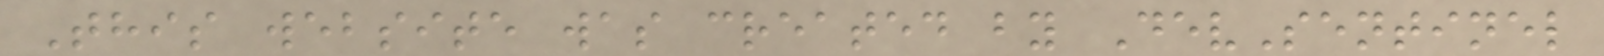This website was created by DevSentinel
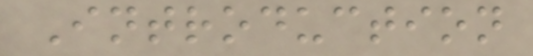Introduction
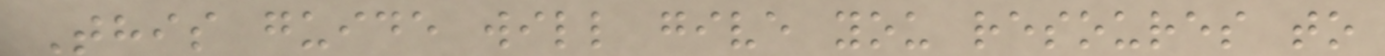This guide will give you resoures to
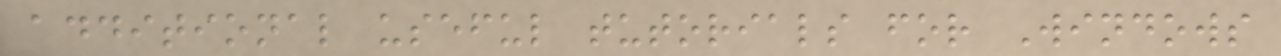additional useful tutorials for Windows
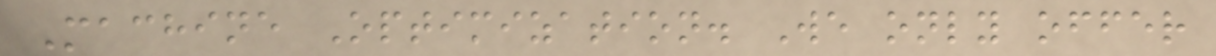Machine Optimization. We only offer
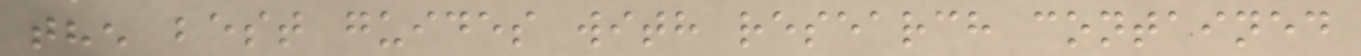the best guides with research contained
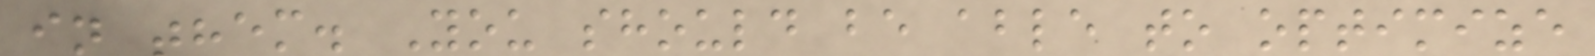in them. You should be able to optimize
